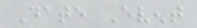Date Event
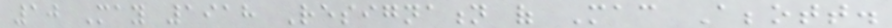10 May 1918 Resignation of Mac Abbott.
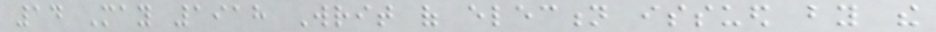14 May 1918 Writ of election issued by the
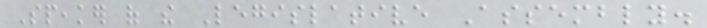Speaker of the Legislative Assembly.
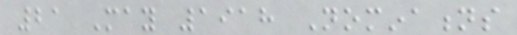21 May 1918 Nominations
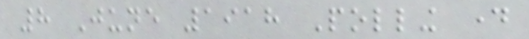8 June 1918 Polling day
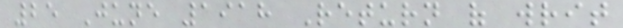25 June 1918 Return of writ
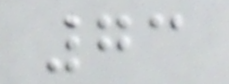73
